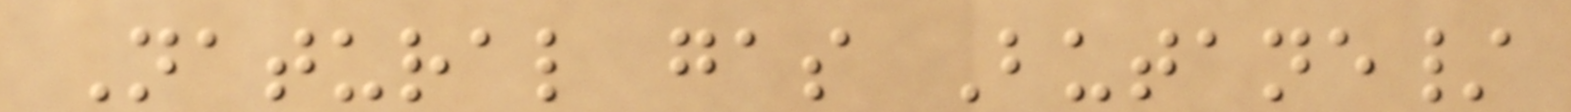Natural gas Butane/
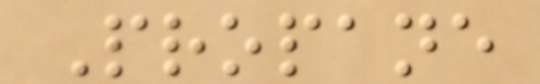Propane
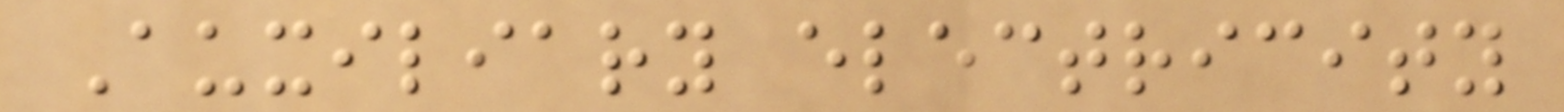Auxiliary electricity
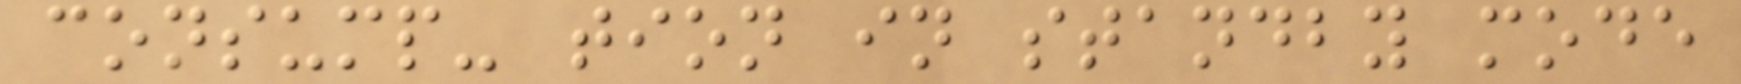consump- tion in standby mode
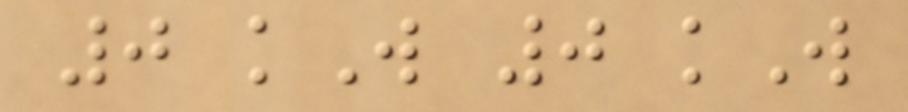0 kW 0 kW
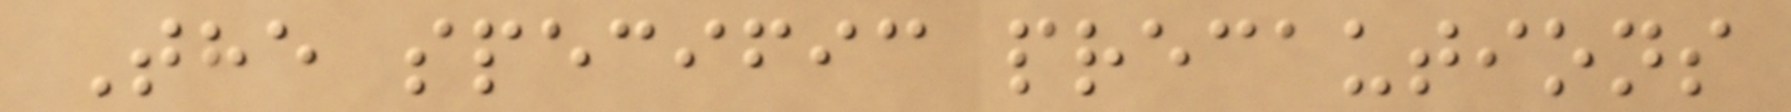The specific precautions
